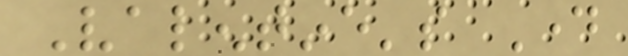Valentine's Day
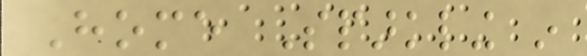Home Sparkling in
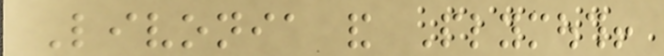Livonia and Plymouth!
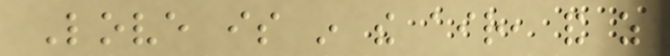Love is in the air, and as
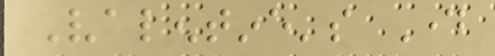Valentine's Day
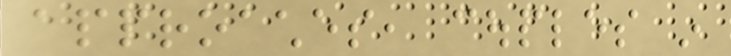approaches, couples in
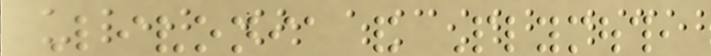Livonia and Plymouth,
